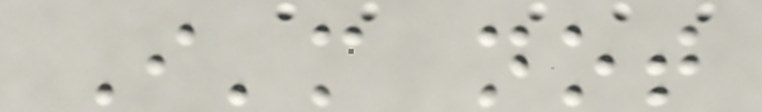I'm not
